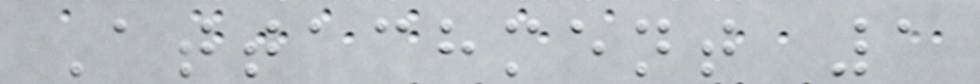Attachment 1
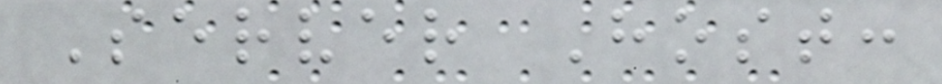Server Host:
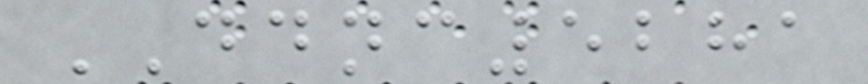DDNC5281
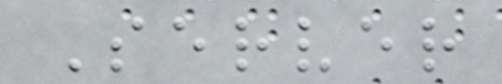Server
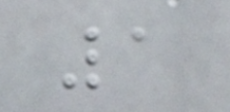1
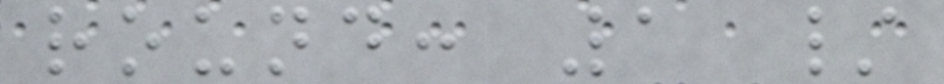round: 1 /
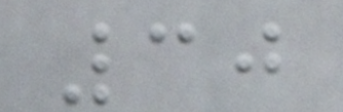30
